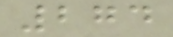274
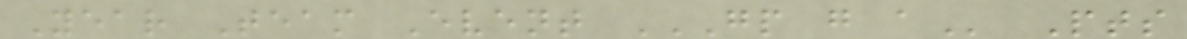Year Team Event GP G A Pts
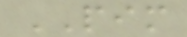PIM
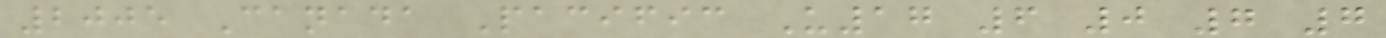2005 Canada Pacific U17 6 0 7 7
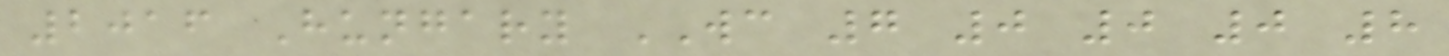2016 Hungary WC 7 0 0 0 8
